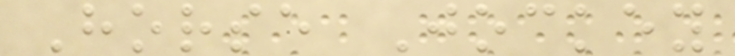Horse Jockey
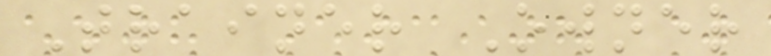Trainer Owner
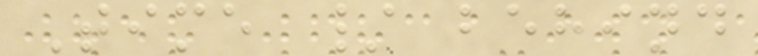Time / behind
